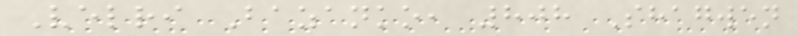Velri Bazanko, 808 Shagwen
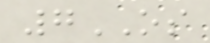7OS
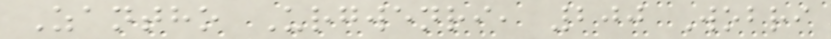Zantho Urgwenri, 200 Wobri
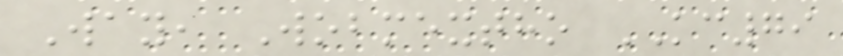Way, Wobmextho KC79
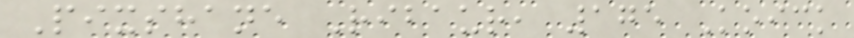Pixshane Ribaur, 175 Koick
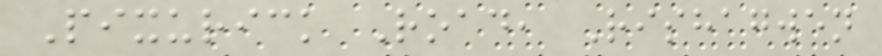Pixurick Road, Rishagwen
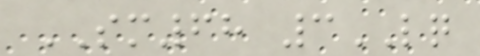SM68 3LQ
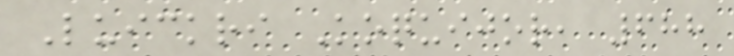Luickri Koquijor, 688
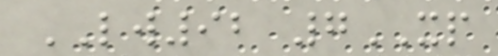LW92 7XP
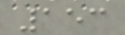153
